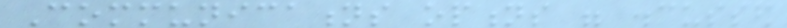Communications options were discussed
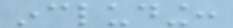including:
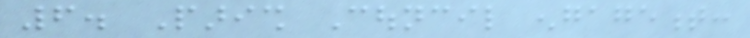6. Parish Council engagement:
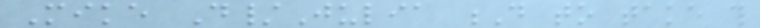Mike D/Julia D to take this
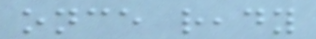once ready
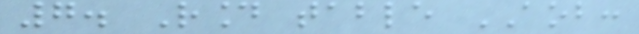7. Round table AOB:
